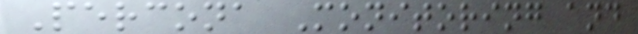Percona Monitoring and
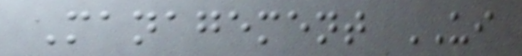Management UI
